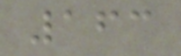163
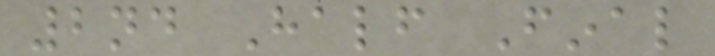2nd Half Final
